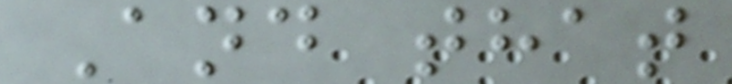And that
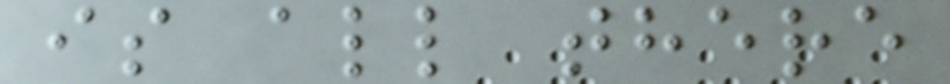is all there
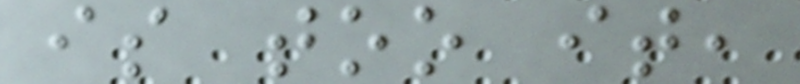is too it,
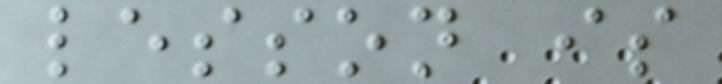lesson is
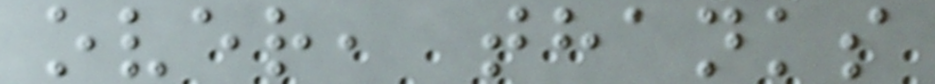over, thanks
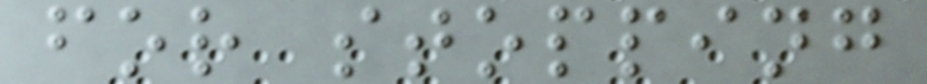for stopping
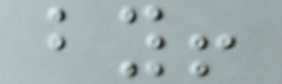by!
